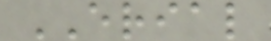ERIAL
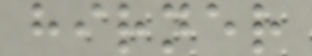hirner
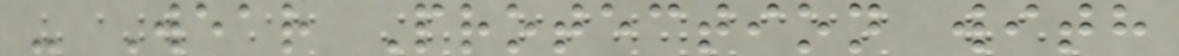- Wear Protection with
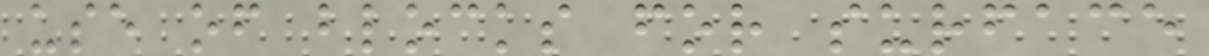use of blocks for surface
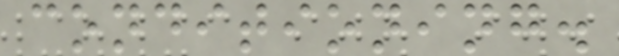conditioning.
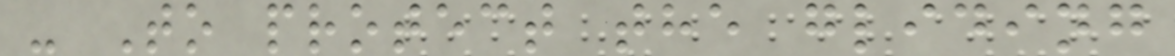- To protect the gliding
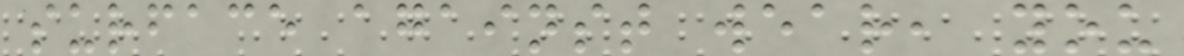surface against wear, you
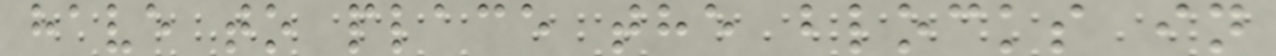have to place the blocks in
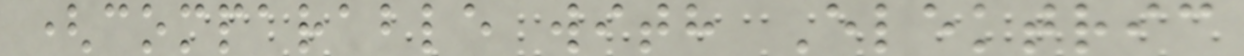(comparable with Elektric
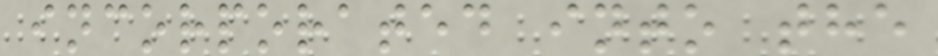incorporated into the
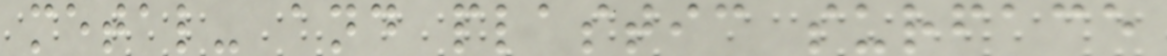metal- and plastic surface
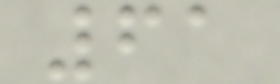61
